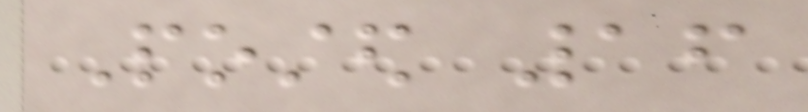Posted 16
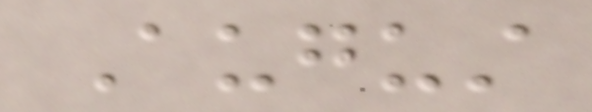August
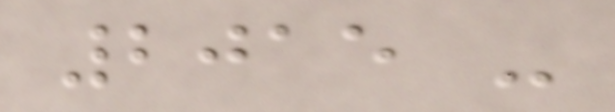2015 -
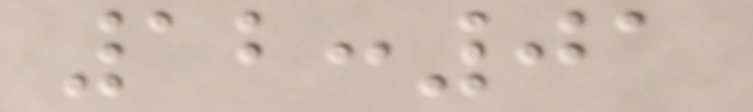12:01
